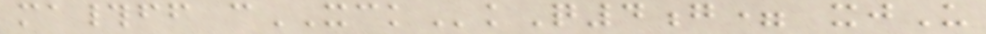ma#ff cXCKkQ4g= xjU
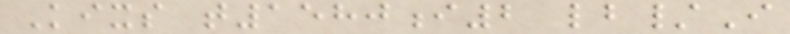Kixs t1580i2 lb/I
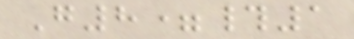G8=#1
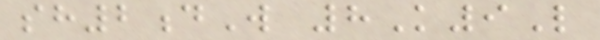sh2dW 8K9L
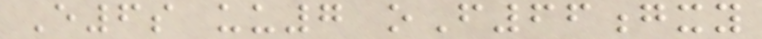E6s uu7 oF66gxy
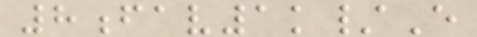8fav1k/E
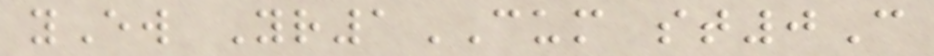yEw Yr1CUM st0C
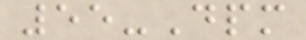55-Dpm
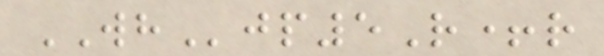WHjp5R+r
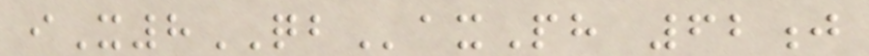iX8QBaxPh 62j
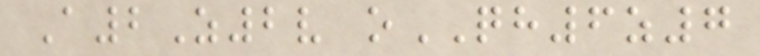A2Z2v oQH6z7
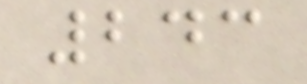243
